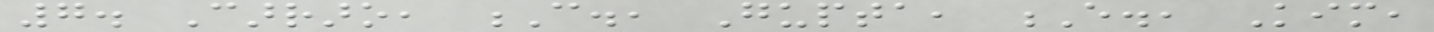7. Carraro, C., Gupta, E., Kim,
